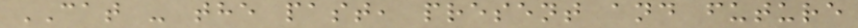CAT - the past, present and future
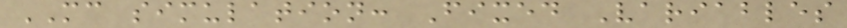MC simulation: Fixed Variables
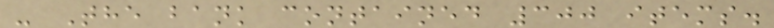- The bank contained 300 items.
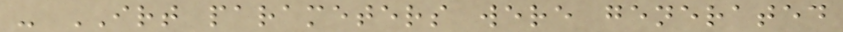- IRT parameters were generated
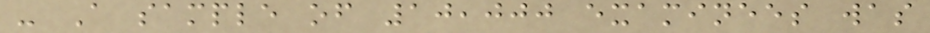- A sample of 10,000 examinees was
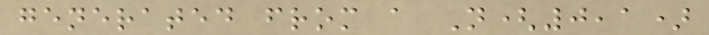generated from a N(0,1)
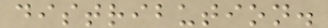distribution.
